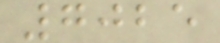7025
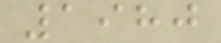1980
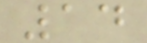14
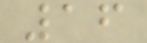16
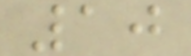10
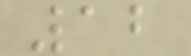12
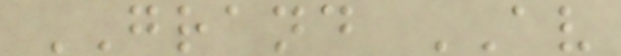GRAND AV
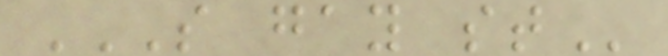S GAY ST
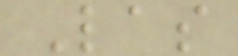Las
